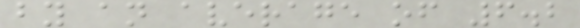by an average of 6.2
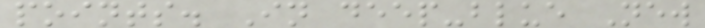points. In deep-blue New
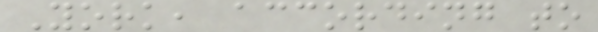York, according to
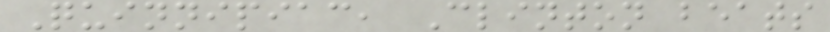Quinnipiac, Clinton beats
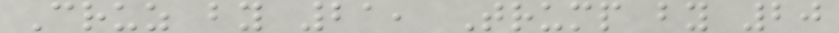Cruz by 21, Trump by 20
